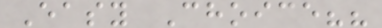Easy Choice??
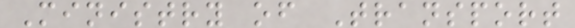Ministry of Transport
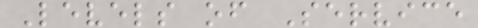Levels of Service
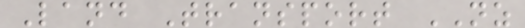Land Transport NZ
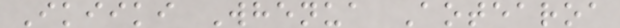Ikiiki Whenua Aotearoa
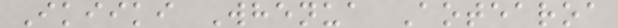Ikiiki Whenua Aotearoa
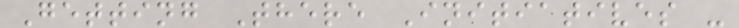Getting There Initiatives -
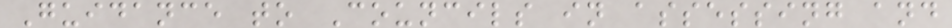Guidance to Councils in assessing and
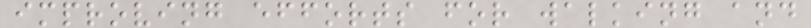improving efforts for walking and
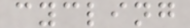cycling
